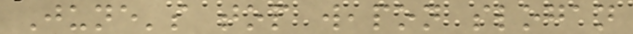June's top weapon slogan
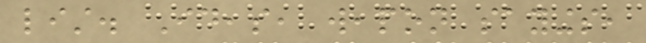list. Ideas, weapon sayings,
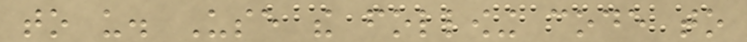to us. Use the following code to
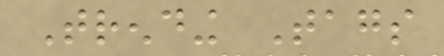Trending Tags
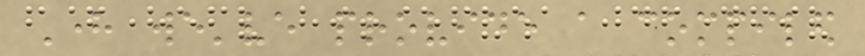Here we've provide a compiled
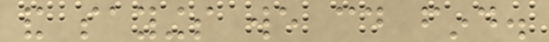and sayings we could find.
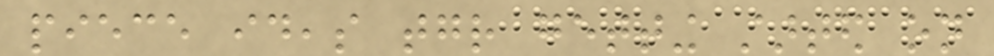piece ideas together getting started on
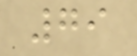79
